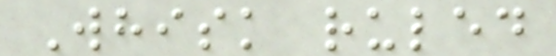Whisk ruled
